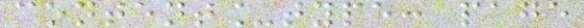content_type: page
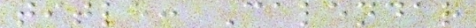title: Calendar
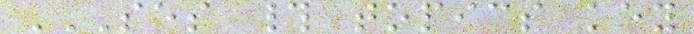SES # TOPICS KEY
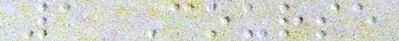1 Course
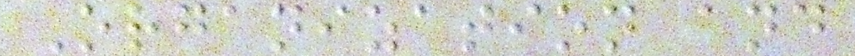Organization and
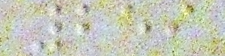259
